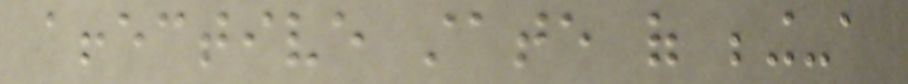affective state of being-a
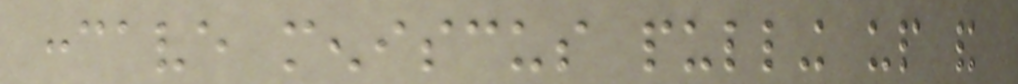concave meniscus pulling up and
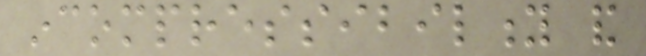incompressibility and
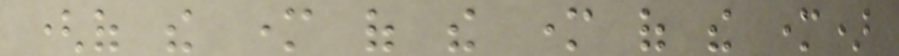(of the mother of the mother of the mother)
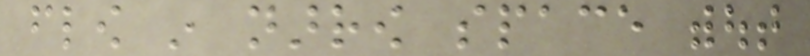flow in narrow space without
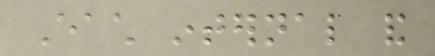Each internal and
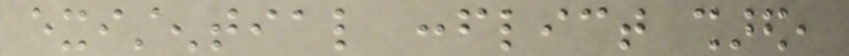existential conflict shared,
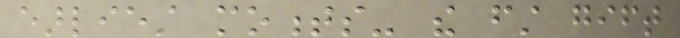earliest moments- the first gift
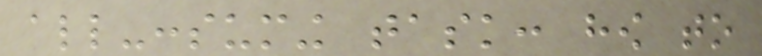all-consuming task: how to
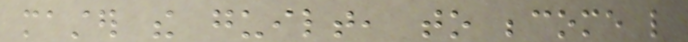master the guilt, to become like
